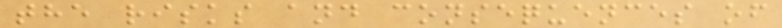the risks and consequences of
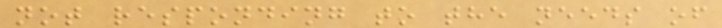not responding to the needs of
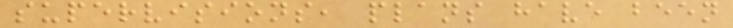supervisions, plans have been
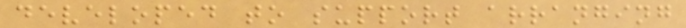developed to support arranging
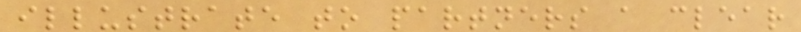illustrate to partners a clear
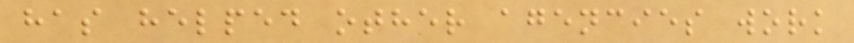has helped other agencies work
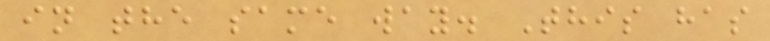in the same way. This has
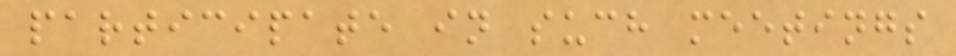participate in such meetings
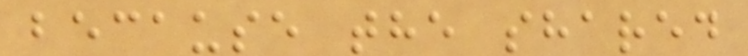because the shared
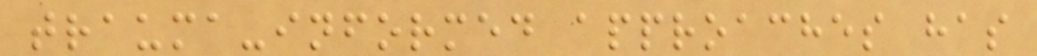trauma-informed approaches has
